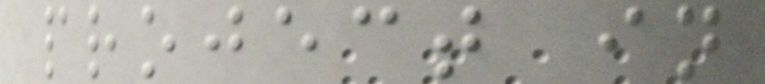project in
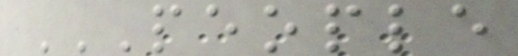PEOPLE
